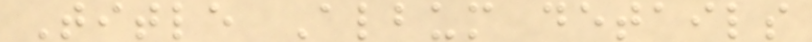Title Album details
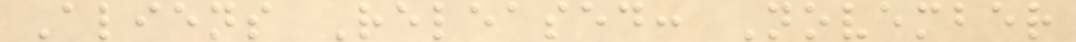Aliens Released: November
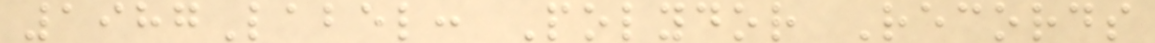1987Label: Polydor Records
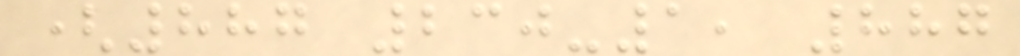(887 230-1, 887
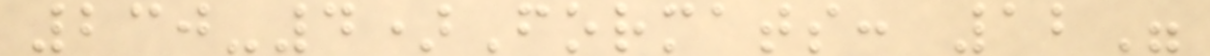230-4)Formats: 12"
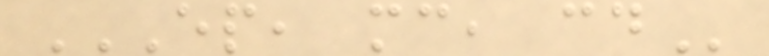EP, MC, CD
